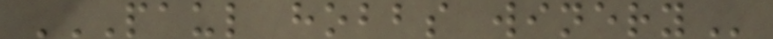PAUL HOBBS WINERY
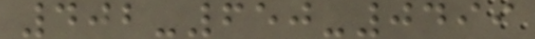402-650-0499
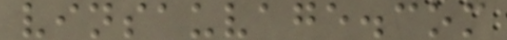vinsauvage.com
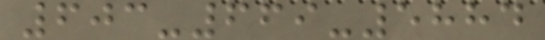603-669-5884
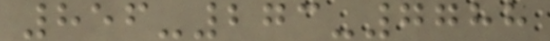856-273-7788
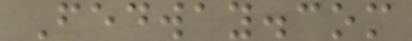Fedway.com
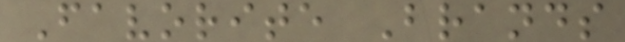Favorite Brands
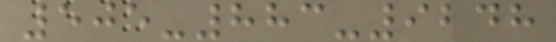505-883-9248
